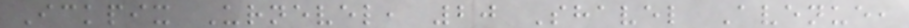Ickpix Urnevel, 20 Shavel Avenue,
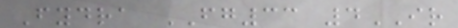Fydra FG33 4IR
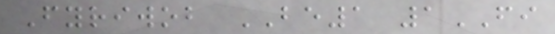Fyriwob BE1 1FI
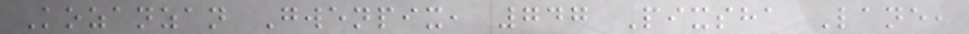Kozanzan Gwenpix, 747 Pixsha Lane,
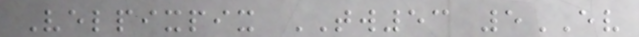Velpixpix TW53 5EV
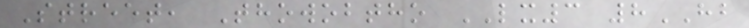Street, Thowobtho LX3 8HB
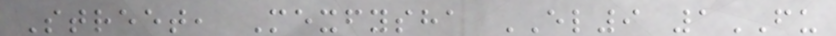Street, Mexfysha EL9 1FU
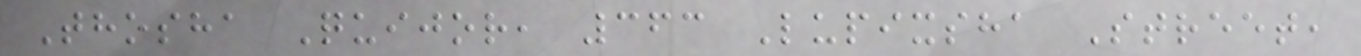Thosha Quijor, 363 Lupixsha Street,
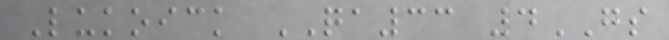Lukoick QA33 4GS
